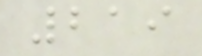219
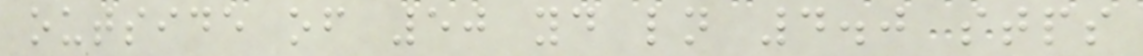outside of 50 yd ln 4.0 stps
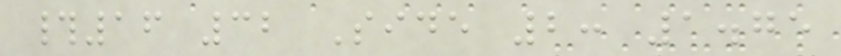#16 32 Side 2: 1.75
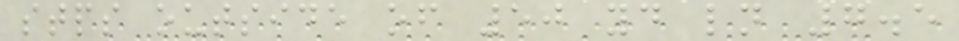stps outside of 50 yd ln 7.5
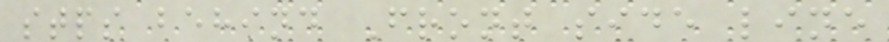stps behind Front side line
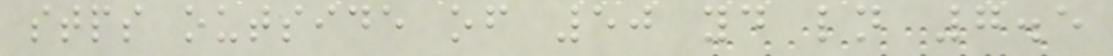stps outside of 50 yd ln 7.5
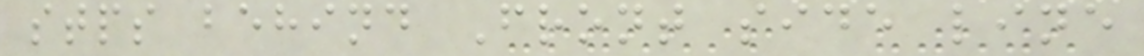stps behind Front side line
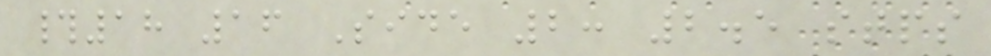#18 16 Side 2: 2.5 stps
